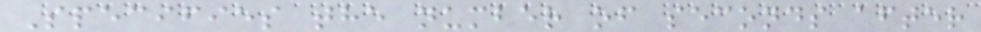Specifies the number of seconds after
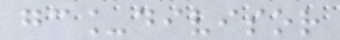gc_divisor
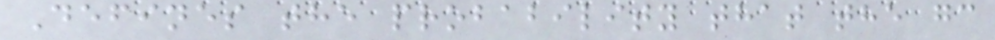Defines the probability that the gc
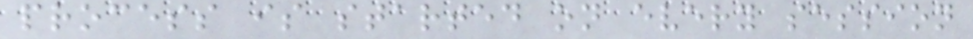process is started on every session
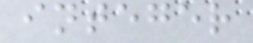integer
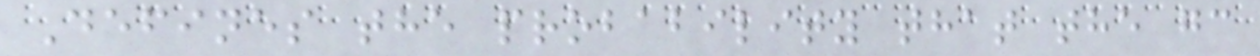Defines the probability that the gc
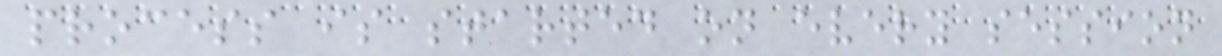process is started on every session
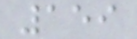159
